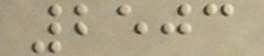2503
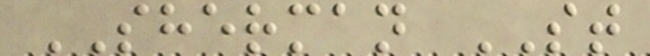SHERMAN ST
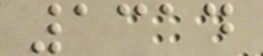1314
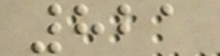821
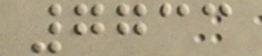7733
